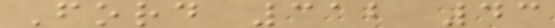Ford 312 43
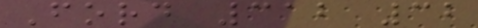Ford 312 32
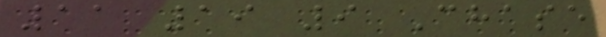11 19 9 Chase
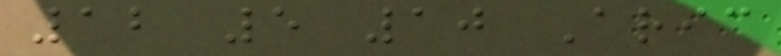12 5 10 Aric
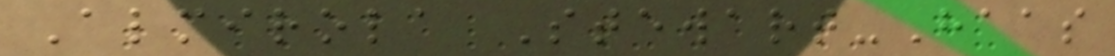Almirola Stewart-Haas
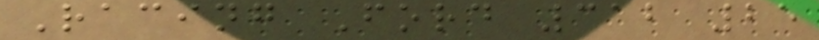Racing Ford 312 25
